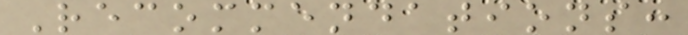Recommendations:
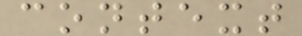context
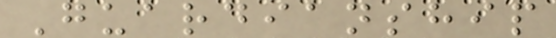Guardianship
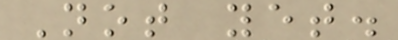Not yet.
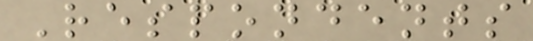Respondents
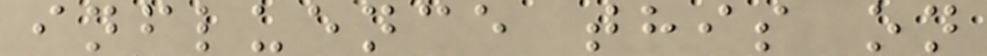influence this on
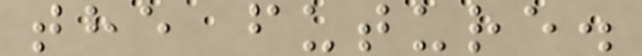the future.
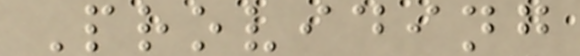Providing
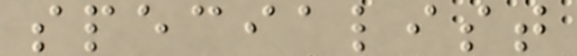specialist
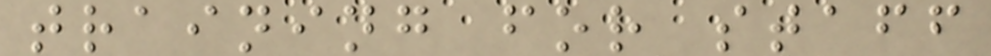training for staff
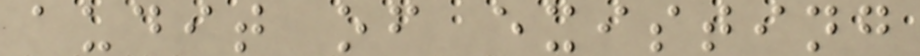audit of existing
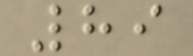89
